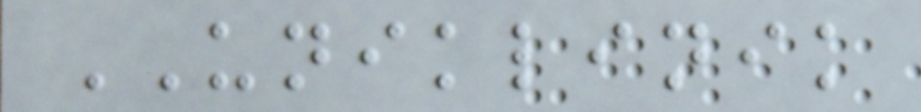UNIKLINIK
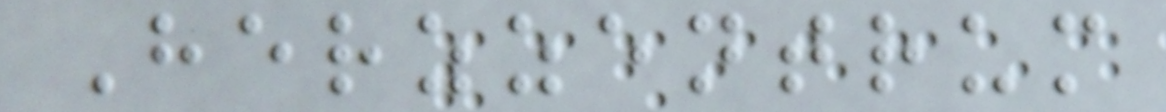Herzzentrum
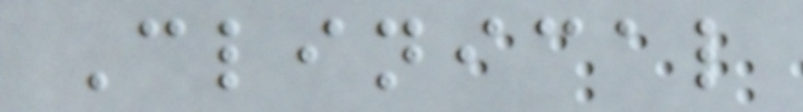Clinical
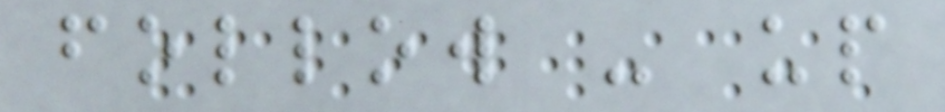follow - up
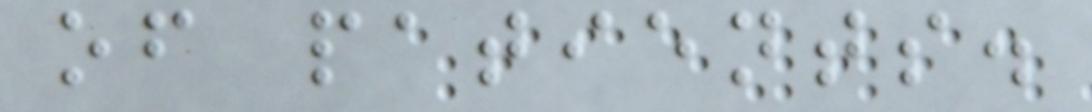of patients.
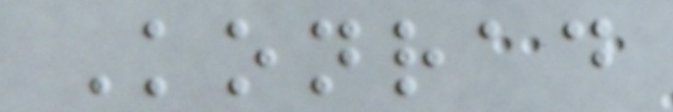Konrad
